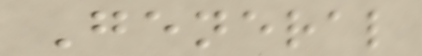General
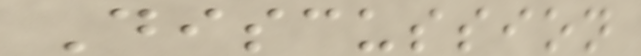Discussion
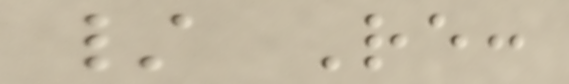/ Re:
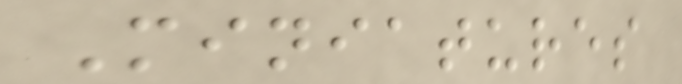Miniatures
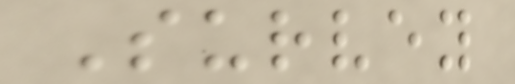Survey
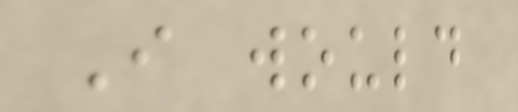I would
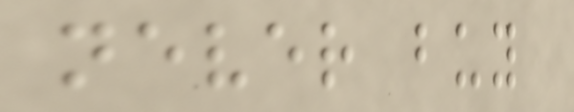never buy
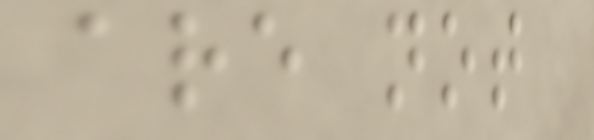are not
